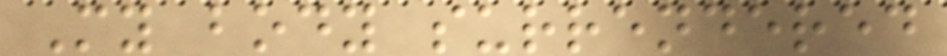My body surrendered
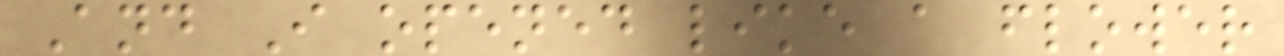And I opened like a flower
